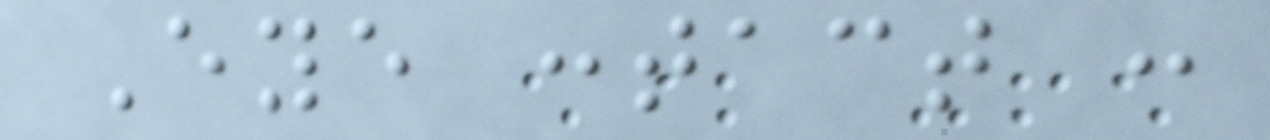Eye contact :
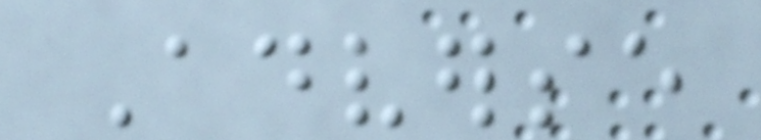Adverse
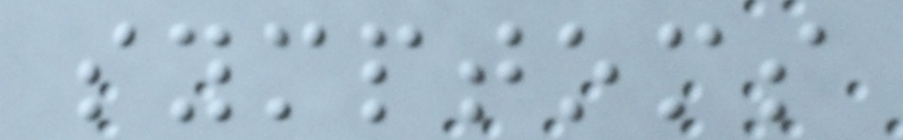symptoms
